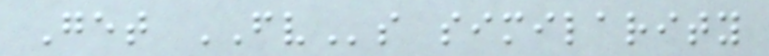Get FVs similarity
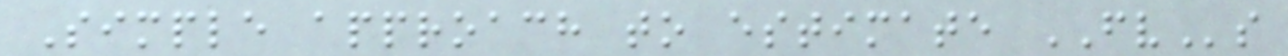Simple approach to estimate FVs
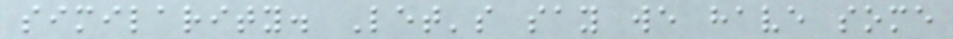similarity. Let's say we have some
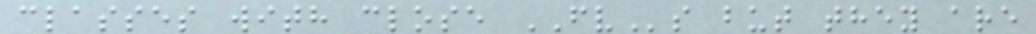classes with close FVs but they are
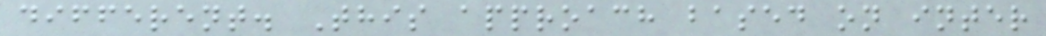different. This approach based on inter
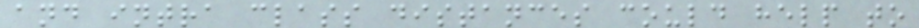and intra class distances could help to
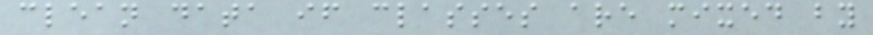clean data if classes are mixed by
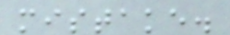mistake.
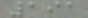191
